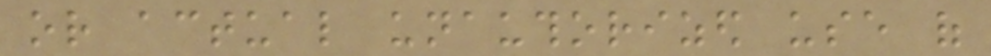or actual unauthorized use of
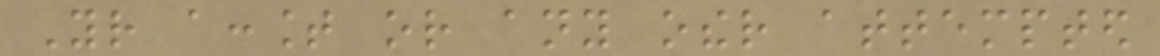Your account or any other attempted
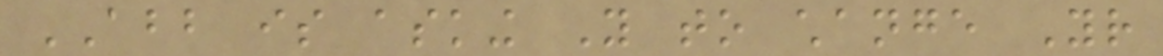ABB is asking You to change Your
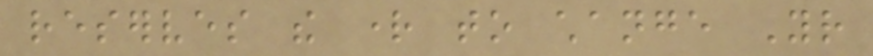reserves the right to change Your
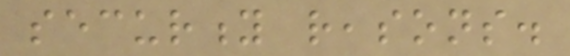security reasons.
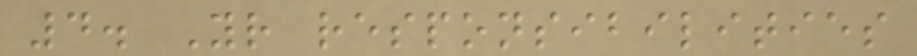4. Your responsibilities
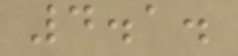4.1.
